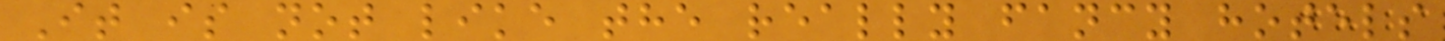It is not like the really fancy hotels
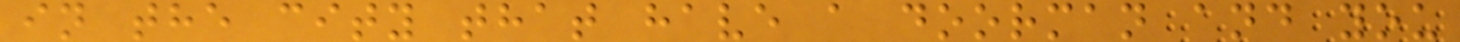in the city that have a doorman and you
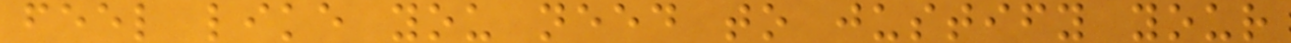feel like you need to justify your
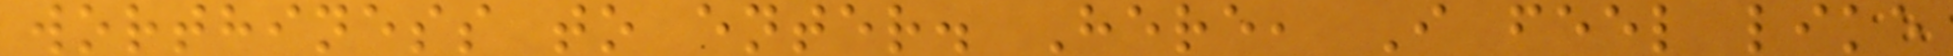worthiness to enter. Here, I feel like
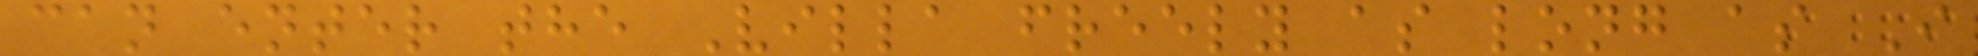can enter the Villa freely as long as I
